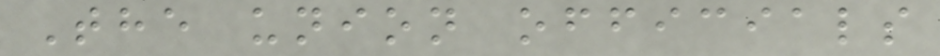The union officials
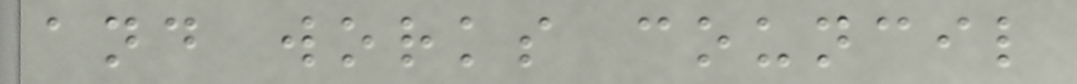and works council
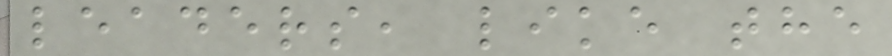leaders, like the
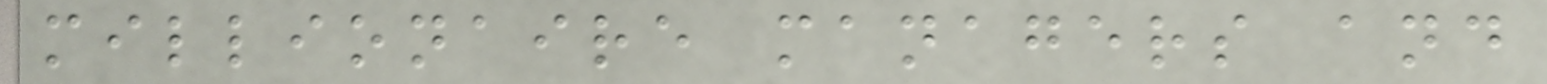millionaire managers and
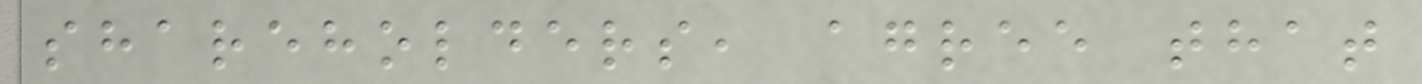shareholders, agree that
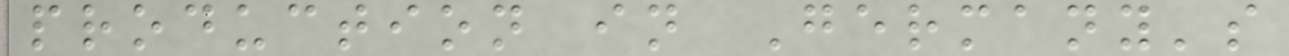production in Germany's
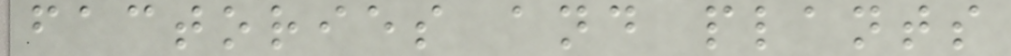factories and plants
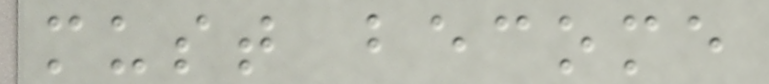must become
